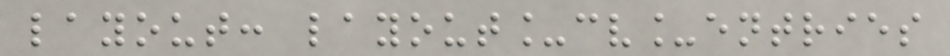layout: layout_cv_entries
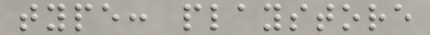type: playstore
